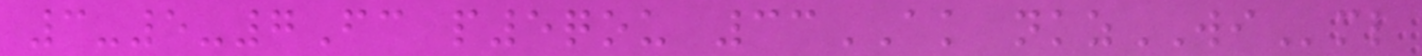3-5-7Fc p5qou 33AK nkzWIml
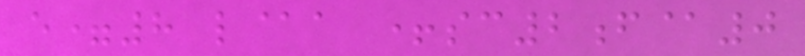e=8 l@a +sc2f@0
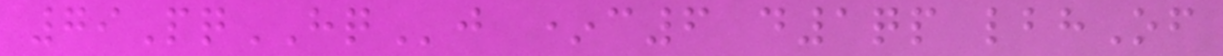79PqHQj *c6 d1qp lbhOf
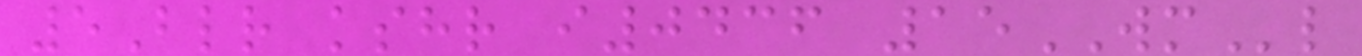5Blr kshr i0436 15WMl
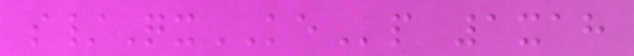s/QxKEp 1xah
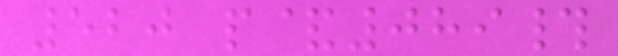520 p&089#
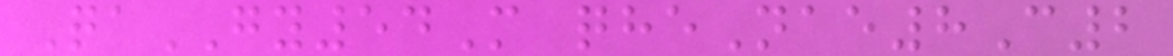QaGY54M qheNae8C2
